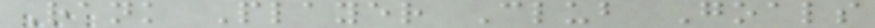Rank Player Club Goals
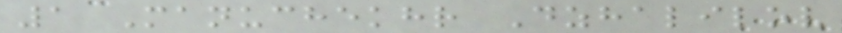1 Manuchekhr Dzhalilov
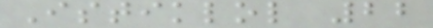Istiklol 22
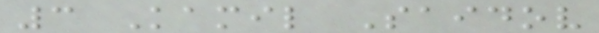3 Kamil Saidov
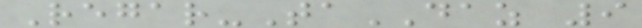Regar-TaDAZ 9
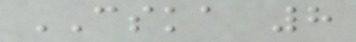CSKA 8
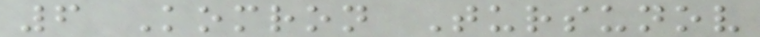6 Komron Tursunov
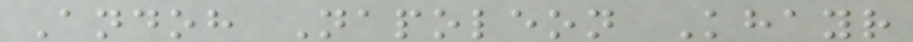Andoh Napoleon Khayr
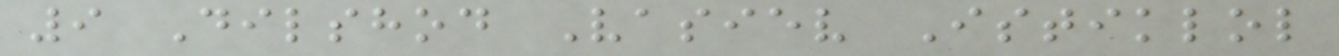9 Dilshod Vasiev Istiklol
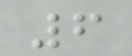6
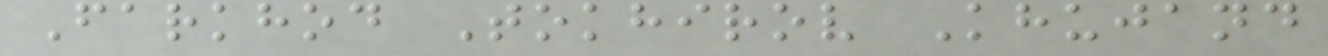Farkhod Tokhirov Khujand
